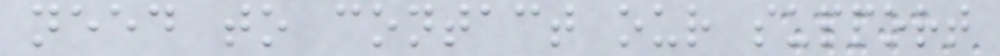need to contact our support
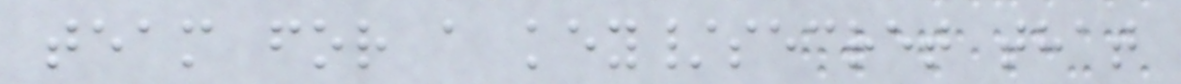team for a key/secret that
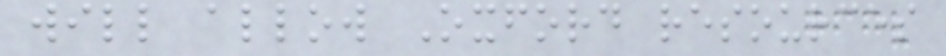will allow Oxford resources
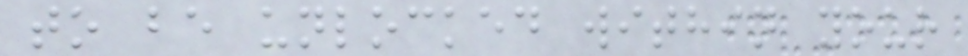to be unlocked within your
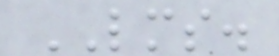LMS.
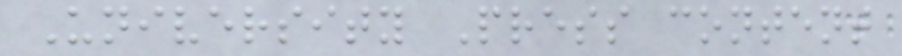University Press content
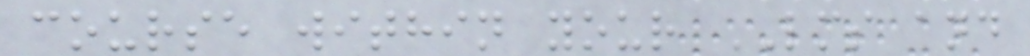course within your LMS and
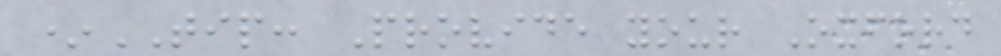*TIP: Provide your Oxford
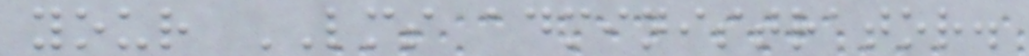your LMS administrator.
